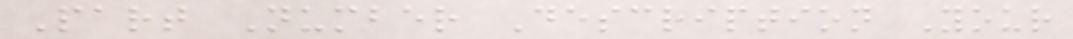Part Number Description Your
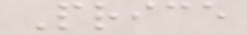Price
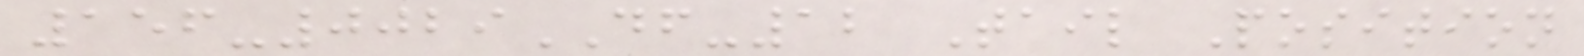156-0029DF-12 Tail Position
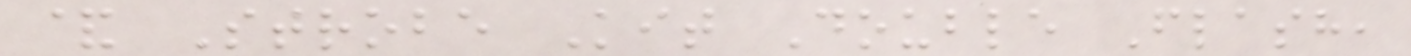& Strobe Kit Double Flash,
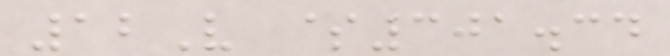12V $301.34
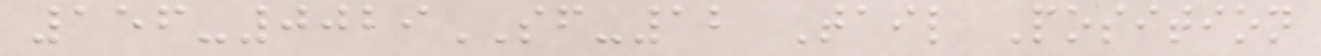156-0029SF-12 Tail Position
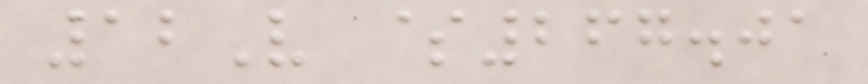12V $267.01
